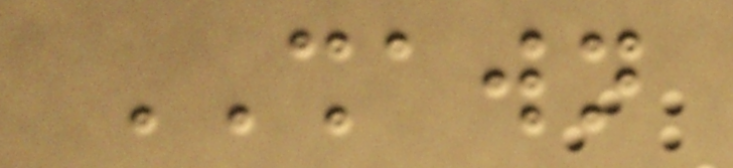SHAWN
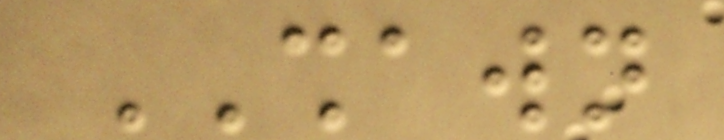SHAWN
